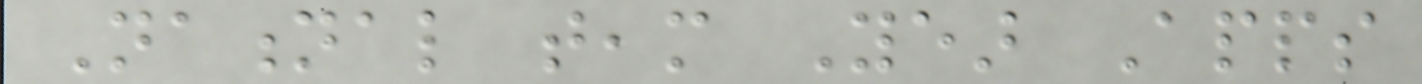National team Year Apps
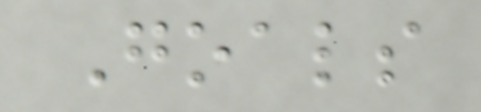Goals
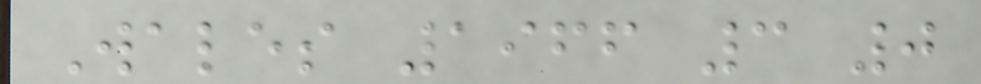Wales 1966 3 0
